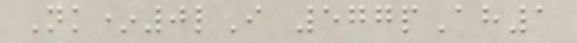Nk*0lI 577pAh1
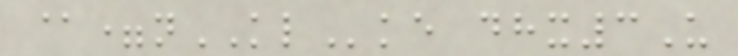@=nKLke dhx3U
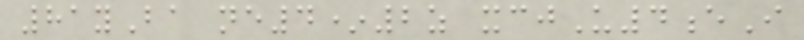81yBa ne4*2z xcjU4eI
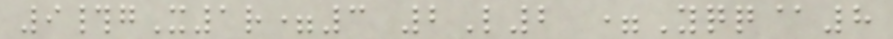9#gX1r=3 2L2 =Yqq@8
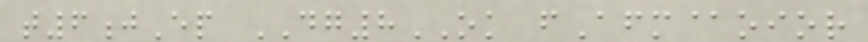t6jEp DG8OK fAfm@oior
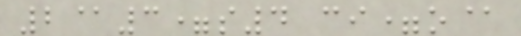2@3=s4 ci=o@
